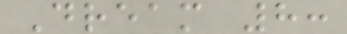Dream 8:
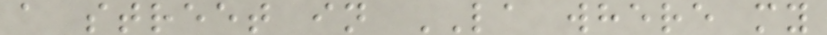a street in LA where my
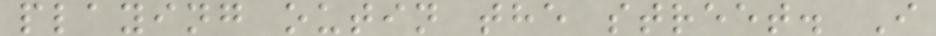playing outin the street. I
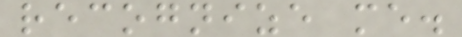recognize me.
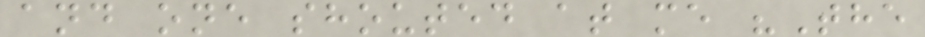and one shouted at me "The
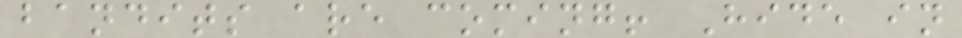bandits are coming! Hide in
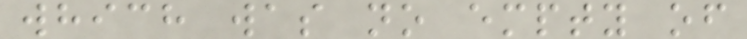which was no empty of
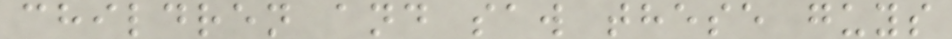children and saw these guys
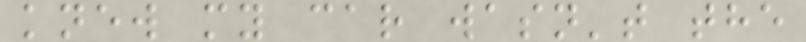knew my car wasn't the
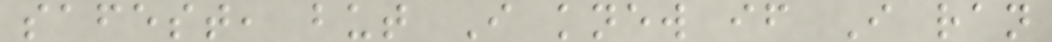safest, but I knew if I ran
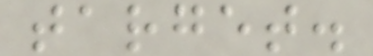target.
